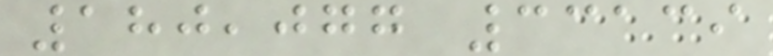180,077 33139
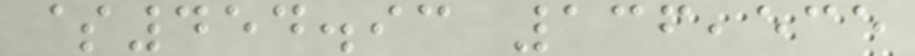$454.93 136,535
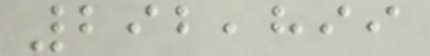292,899
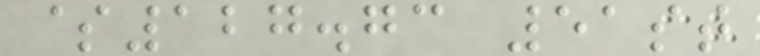$127.73 51st
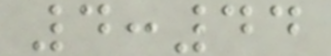4:44
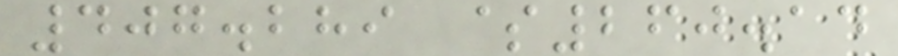407.289 $260.14
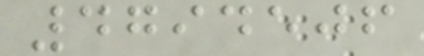4794506
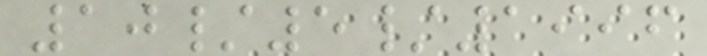10/5/1996
